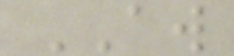AW
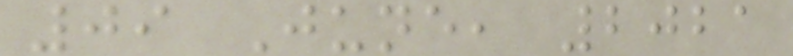09 June, 2021
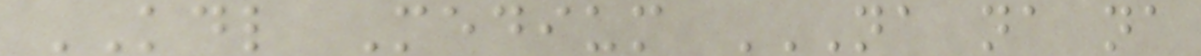KDL Medium NA NA NA
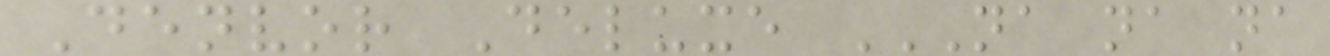Denvor Deluxe NA NA NA
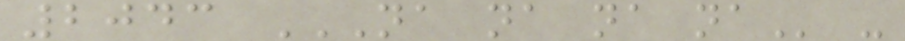2043 NA NA NA NA -
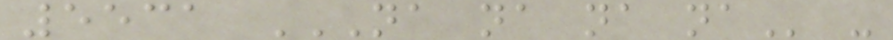5531 NA NA NA NA -
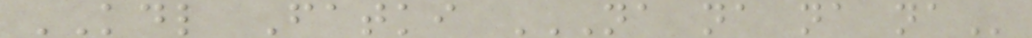KDL Fatki NA NA NA NA
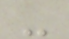-
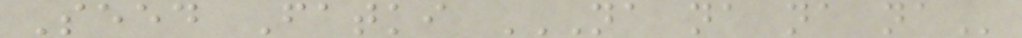Seed Fatki NA NA NA NA
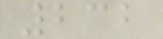232
